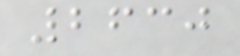2630
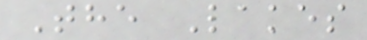The Lakes
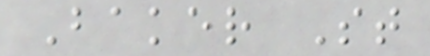Baker St
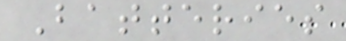Batteries
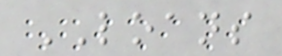LOANS
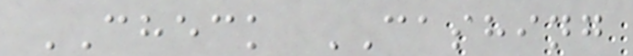CHECK CASHING
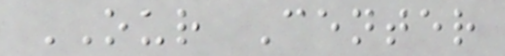OUR Center
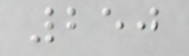250
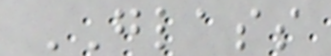GLASS
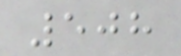508
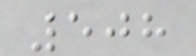508
